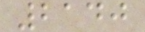2140
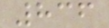836
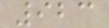923
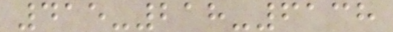415-218-6138
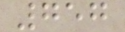757
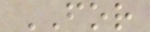FOR
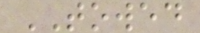TOWED
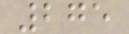275
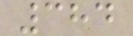384
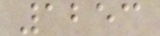1253
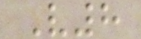V8
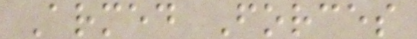Armed Forces
